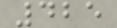425
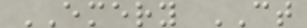EMERY CT
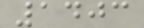1403
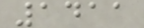1411
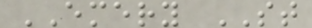EMERY ST
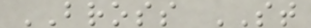BROSS ST
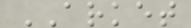ARKET
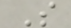S
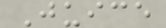Juice
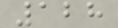128
